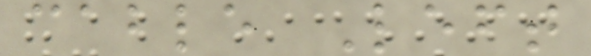cable Left
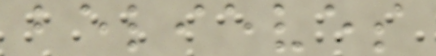believes
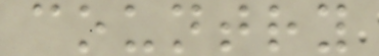country
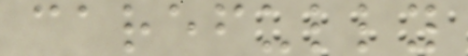carefully
